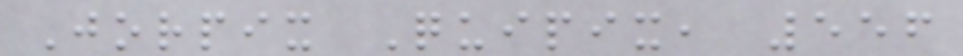Jorpix Quipix, 556
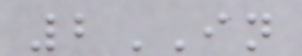2IN
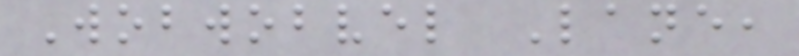Wobwobvel Lane,
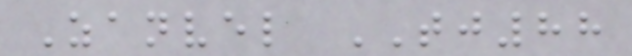Zanvel TJ88
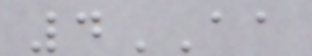4AA
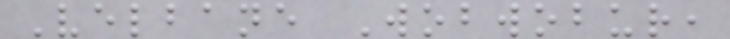Velbane Wobwobur,
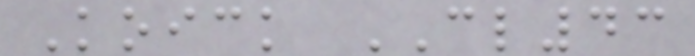Koick CL43
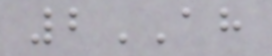2AH
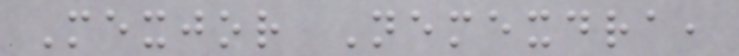Mexjor Nemexdra,
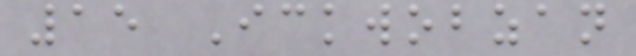15 Ickwobzan
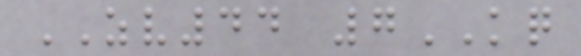ZV44 7KQ
